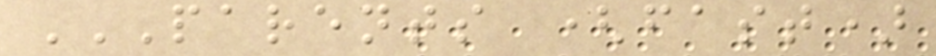PARENTS (FAST)
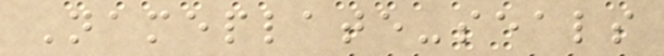Nameplate-seals
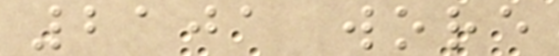2101 wore
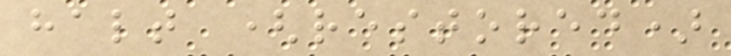halt (restored)
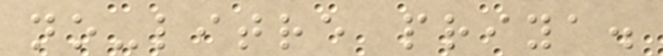no-litre priya.
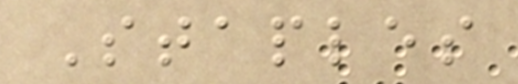Staples
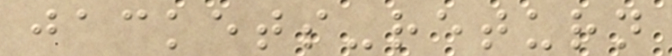jackets-return
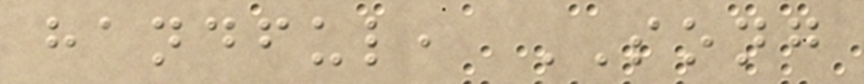handful, SONG
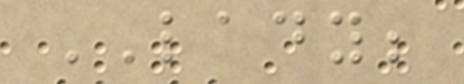LADY;
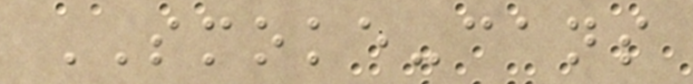SMOKE-cans
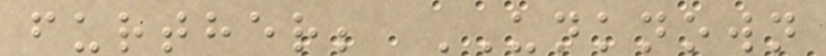further; UNKNOWN
